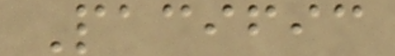Pacific
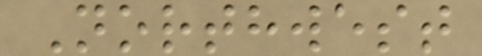Northwest
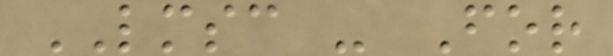LMSC - For
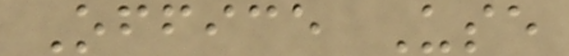Office Use
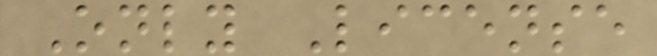Only License
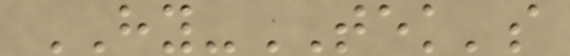HY-TEK's
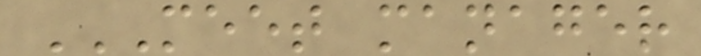MEET MANAGER
